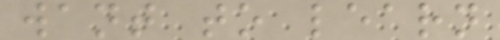want to learn
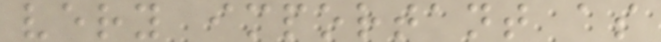very important as
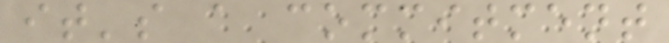it's a commitment
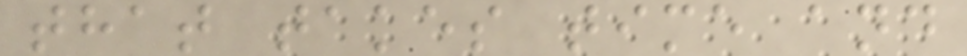that takes time and
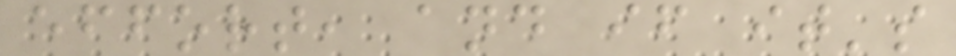effort, and if it's
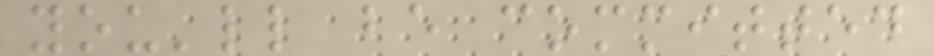you'll be committed
